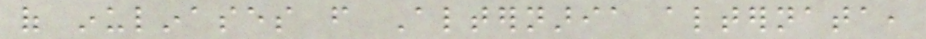of inulinases from Alternaria alternata,
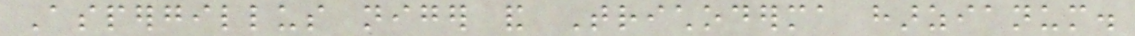Aspergillus niger and Trichoderma harzianum.
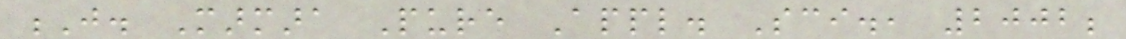J. Marmara Pure Appl. Sci., 2002;
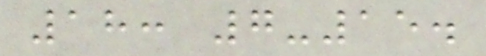18: 7-15.
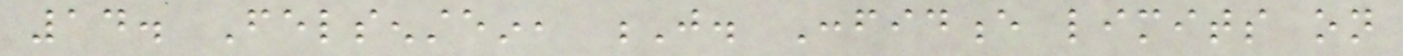14. Felsenstein, J. Confidence limits on
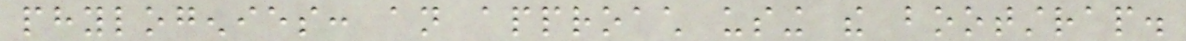phylogenies: an approach using the bootstrap.
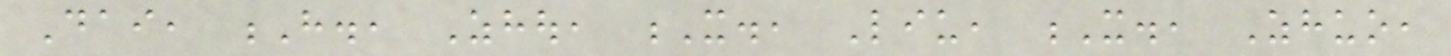Dai, H., Zhou, X., Liu, X., Zhuo,
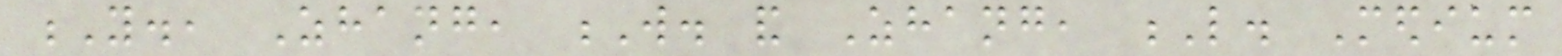Y., Zhang, W. and Zhang, L. Medium
